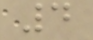4
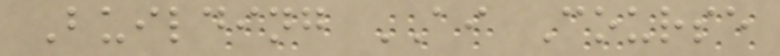Building AI Course
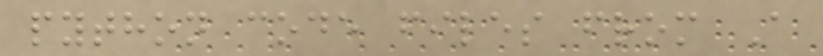python code files from A
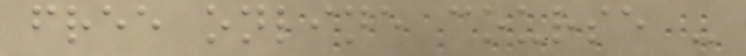free online course -
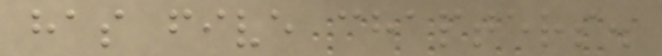has five chapters.
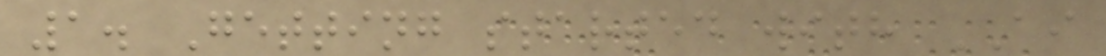1. Getting started with AI
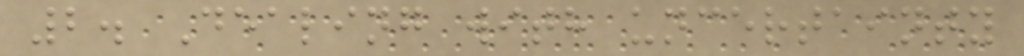2. Dealing with uncertainty
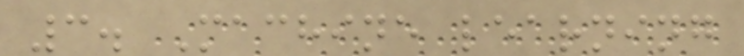3. Machine learning
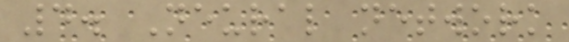4. Neural network
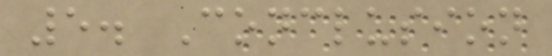5. Conclusion
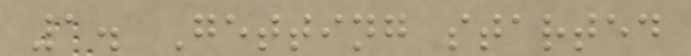1. Getting started
